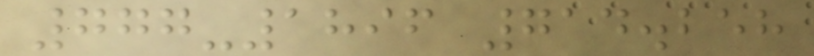777-1896 714.258
